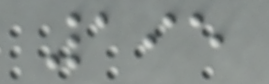195
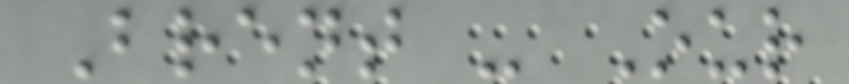Brent - Our
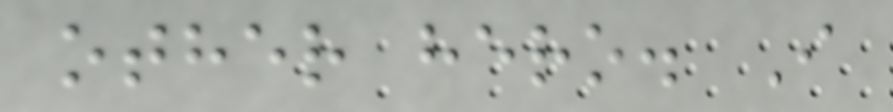other hero. I
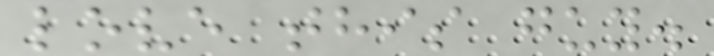love this guy.
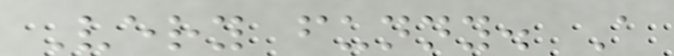Very funny. A
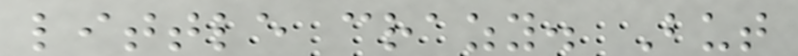little crazy. But
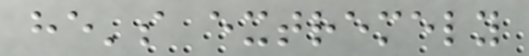he's extremely
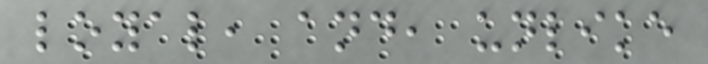loyal, and, unlike
